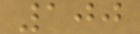100
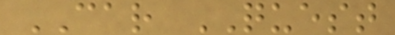CAR QUEST
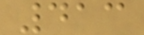413
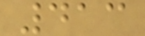413
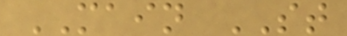MAIN ST
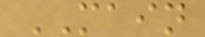MAIN
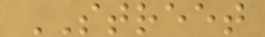STREET
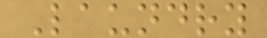Laundry
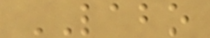LABO
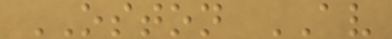OSTON AV
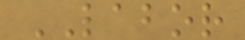LABOR
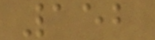152
